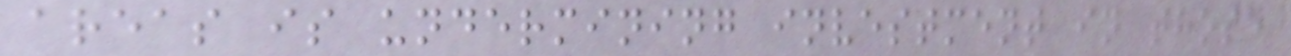areas is undermining investment in those
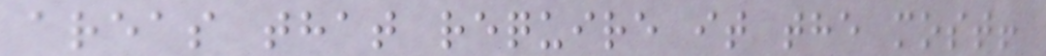areas that require it the most!
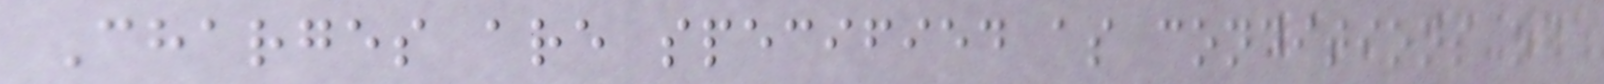Charges are specified as conditions of
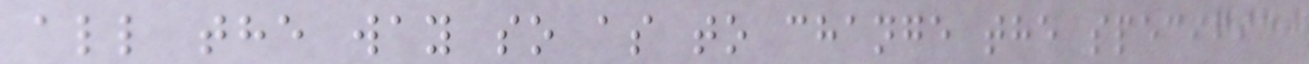all the way so as to change the specific
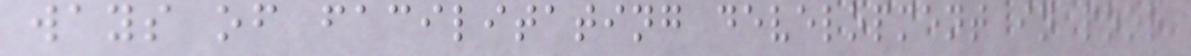ways of facilitating development in poor
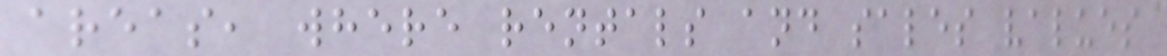areas, where rentals and sales values
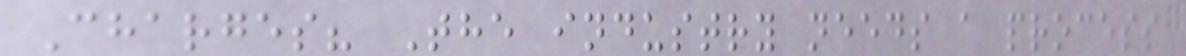Charges? The industry needs a process
